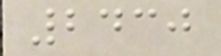2430
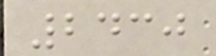2430
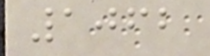1062
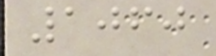1060
